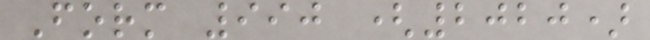Form 990 (2020)
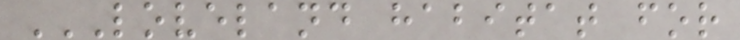LOVELAND HABITAT FOR
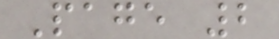Page 2
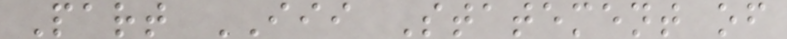Part III Statement of
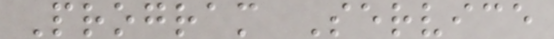Program Service
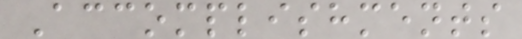Accomplishments
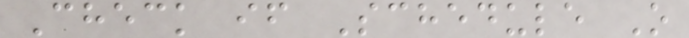Check if Schedule O
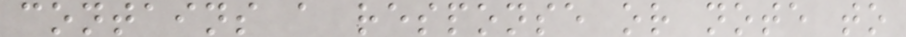contains a response or note to
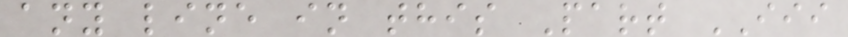any line in this Part III
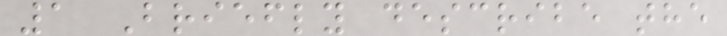1 Briefly describe the
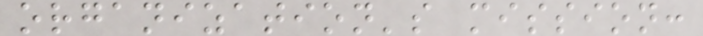organization's mission:
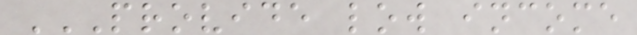PROVIDE LOW INCOME
